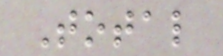Total
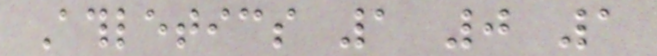Athletics 1 0 1
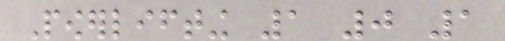Powerlifting 1 0 1
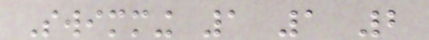Swimming 1 1 2
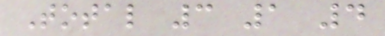Total 3 1 4
